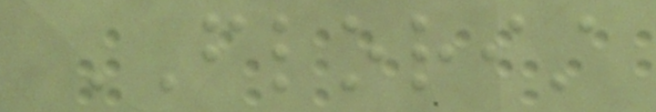FLORIST
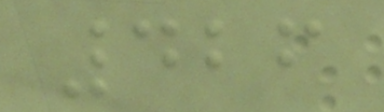426
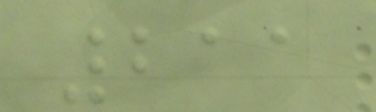211
